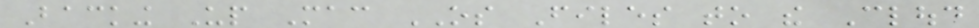Backing Up Mac OS Files to the Cloud
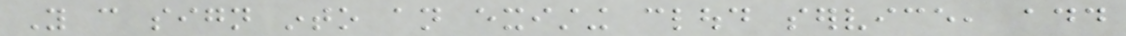You can sign into an existing cloud service, add
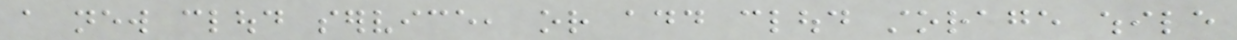a new cloud service, or add cloud storage while
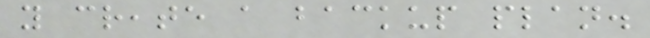you create a backup plan.
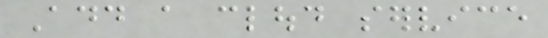Add a cloud service
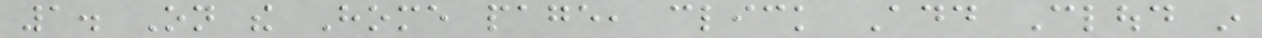1. On the Home page, click Add Cloud in
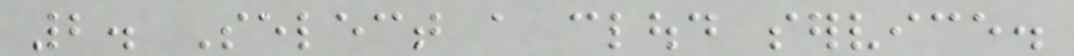2. Select a cloud service.
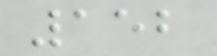152
